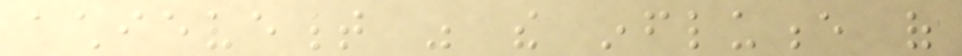achievement was the influence of
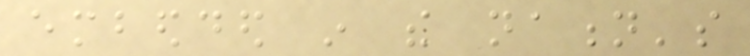embedded in the nation's
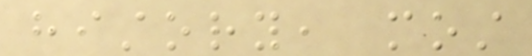history, most
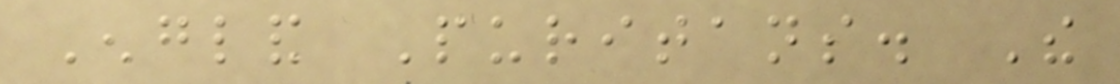England Puritans. The
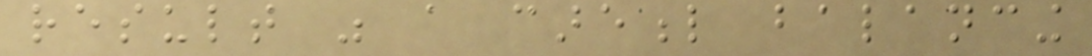result was a careful balancing
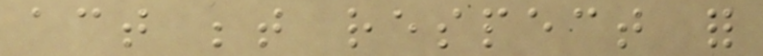act between respect for
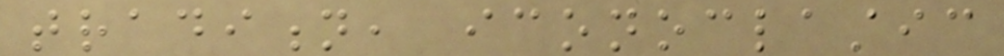tradition, iconoclastic
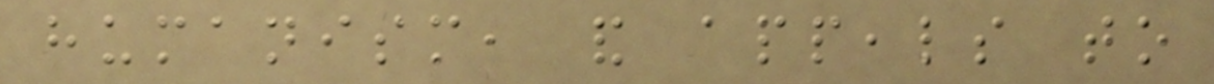humanism, and appeals to
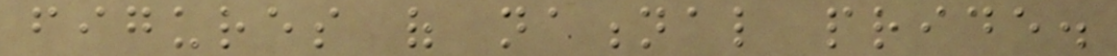figures of national pride.
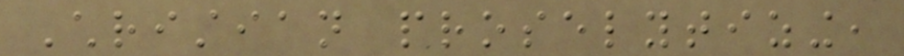Christian proselytizing,
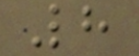8
